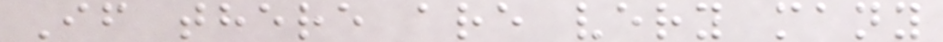If there are very many
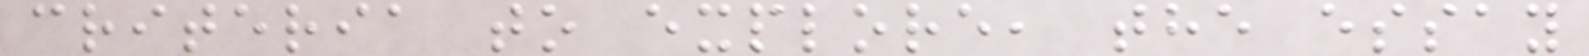criteria to explore, the essay
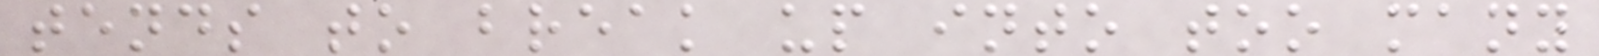tends to break up into too many
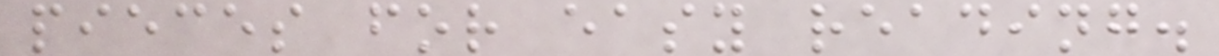pieces for easy reading.
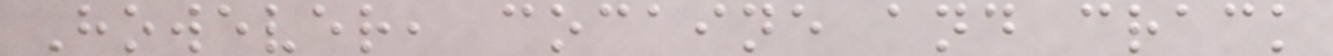However, cocaine and crack
